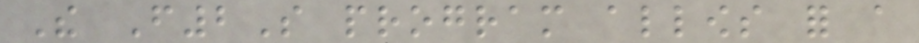The F2S program allows for a
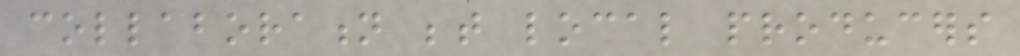collaboration between local producers
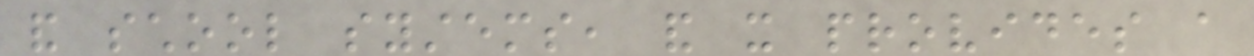and school systems, and it provides a
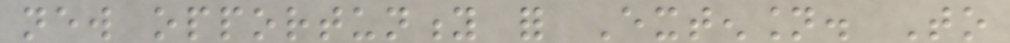new opportunity for Extension. To
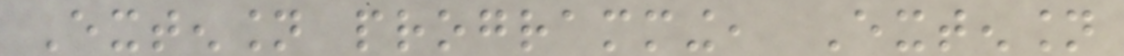Extension programming, Extension
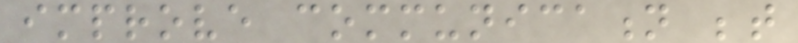improve communication between
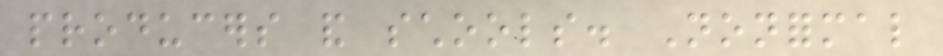producers and schools. Nonformal
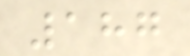187
